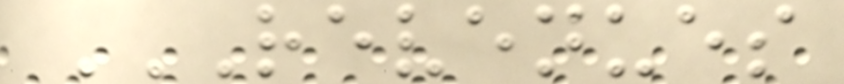REVENUES
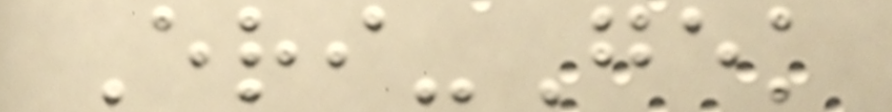Eri-Gek
